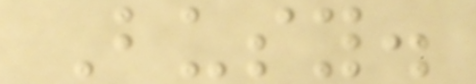Busy.
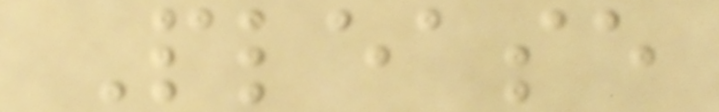Please
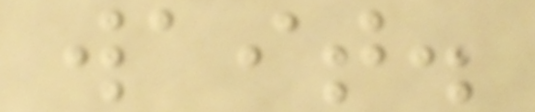wait.
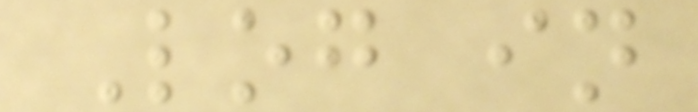Log in
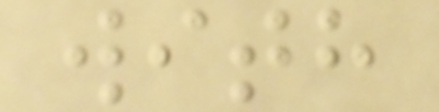with
